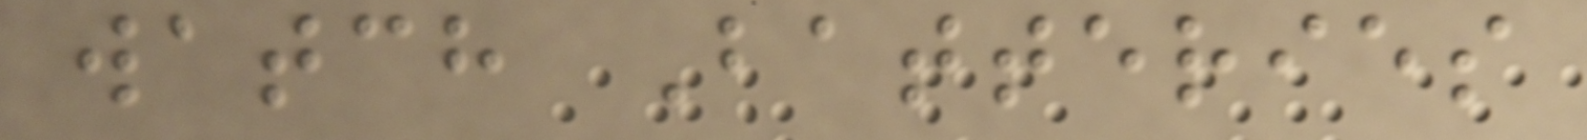watch Batteries
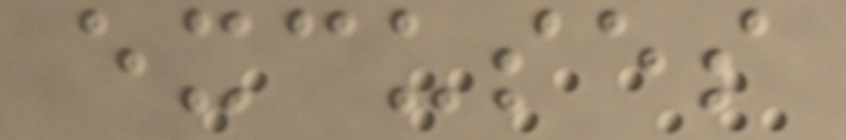excuses
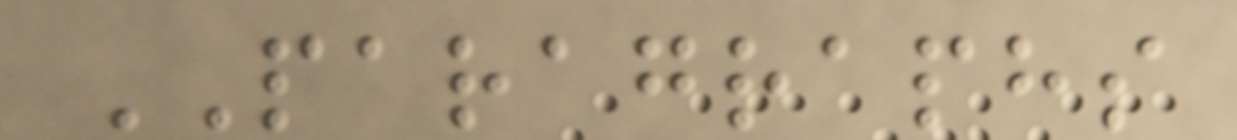PARAGRAPHS
